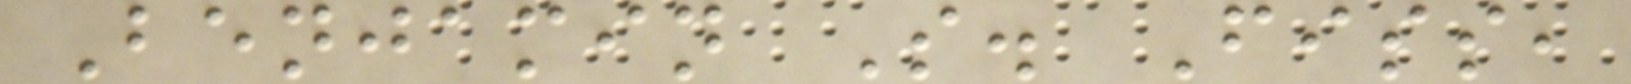Benjamin S. Fiss,
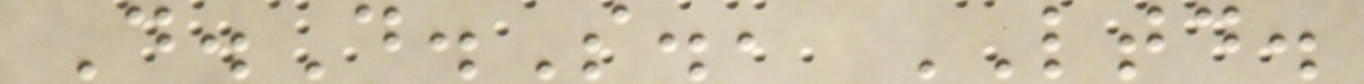D.D.S., LTD.
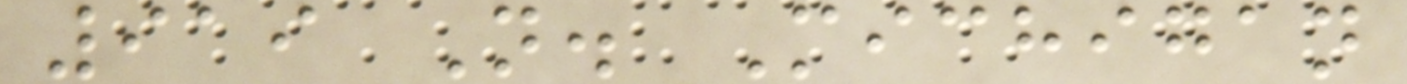919 N. Michigan
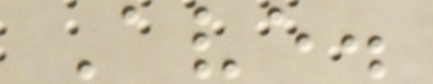Ave.
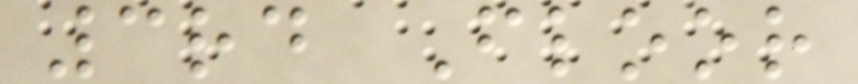3rd Floor
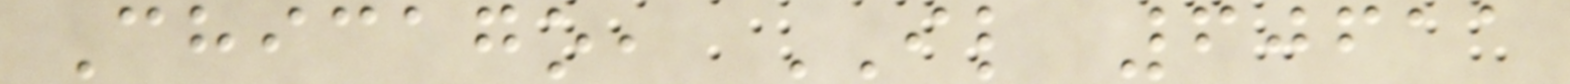Chicago, IL 60611
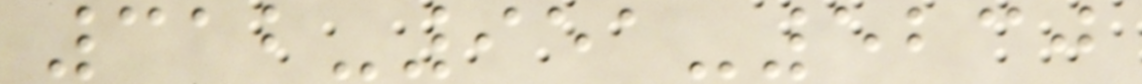312-951-5230
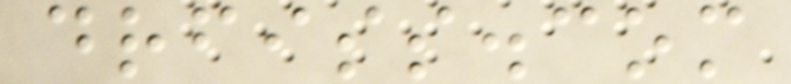drfiss.com
